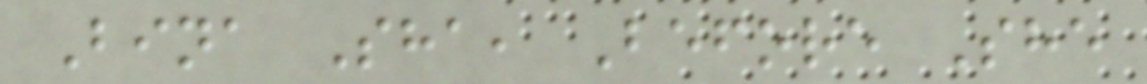Bina Sha, Before She
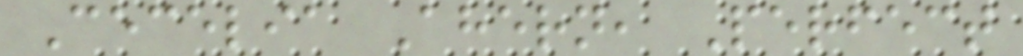Cecelia Ahern, Perfect
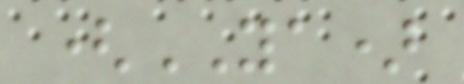(YA)
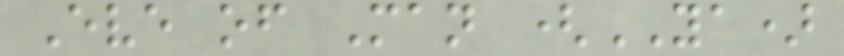Eve of Man (YA)
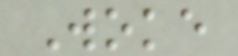Woke
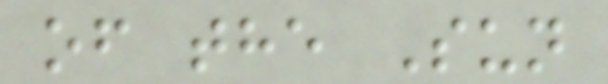of the Sun
